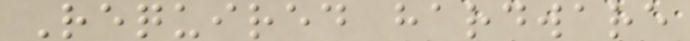Required hardware
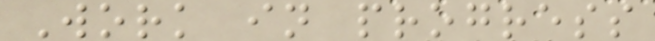Work in progress
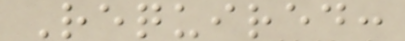Required:
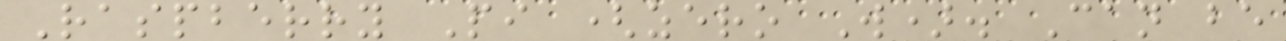Raspberry Pi (zero W). Can be
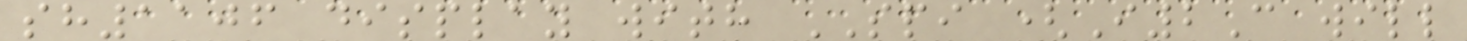sh1106 display with SPI (I2C will
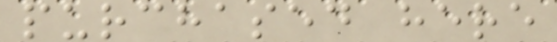purchased here
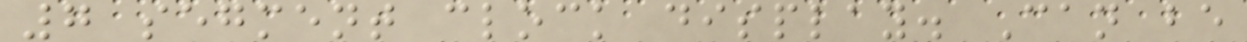7 segment clock display. Can be
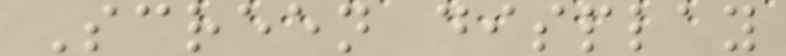Screen display
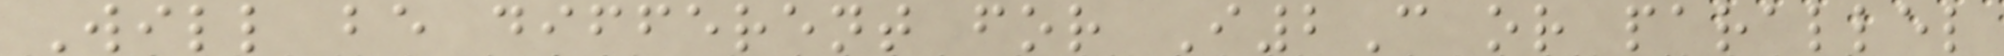Will be different for I2C or parallel
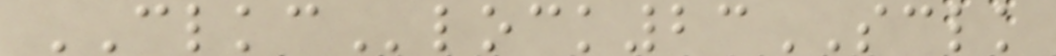CLKClock23SCLK
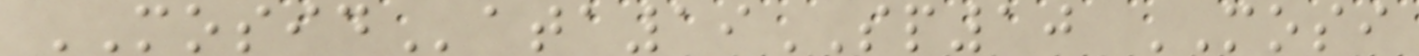MOSIData19SP10 MOSI
